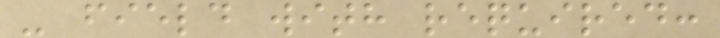- field with required:
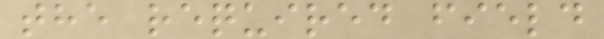the required field
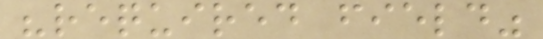"required field"
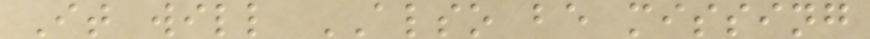It will ALSO be missing
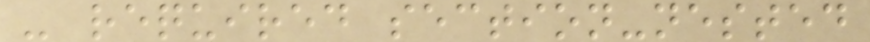- required section-nested
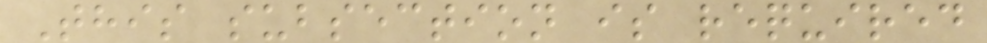This subsection is required
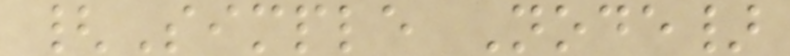{Simple Node}
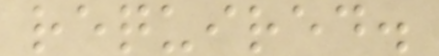required.
